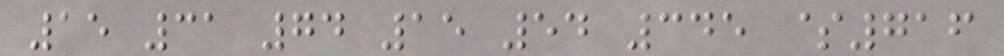15 31 74 15 54 345 $716
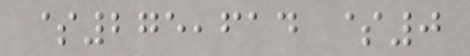$275,614 $0
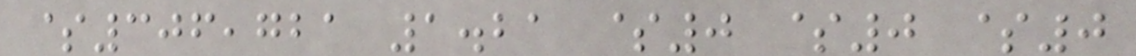$306,721 1.21 $0 $0 $0
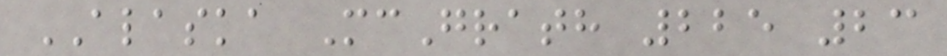ALASKA McGrath 225 23
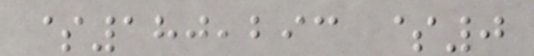$180,293 $0
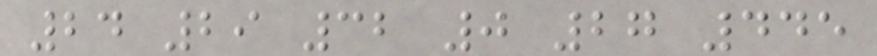24 29 32 0 27 445
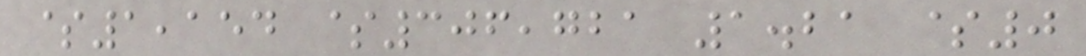$1,154 $306,721 1.21 $0
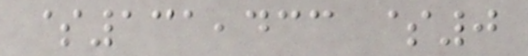$131,433 $0
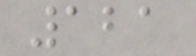121
